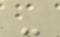-
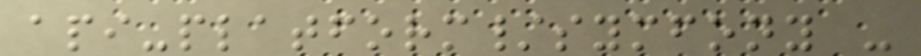api-platform/symfony -
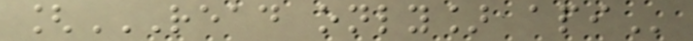[READ ONLY] API
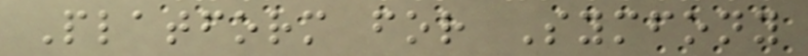Platform for Symfony
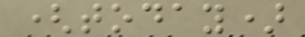(today)
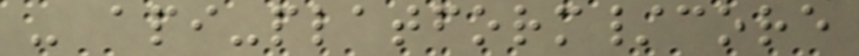- api-platform/core
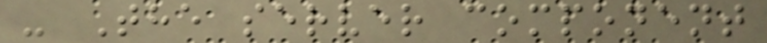- The server component
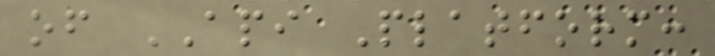of API Platform:
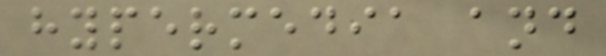hypermedia and
